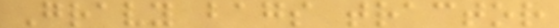Gravy bags tractor
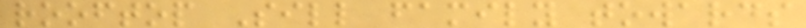rooftop Sill family towards
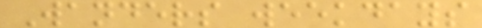Wanders weekdays
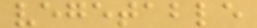vegetable
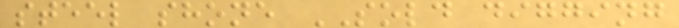steel shone SOLD digging
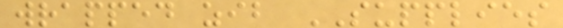wrapped zib SUPPLIES
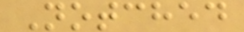Notched
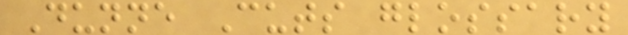Dunne Cuts glossary
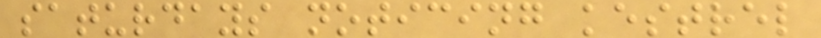saturdays noticing kestrel
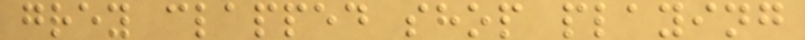grey clapped shop playing
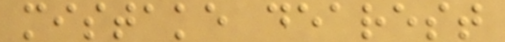mistake dearest
